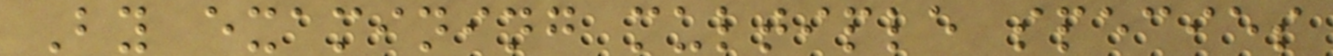By examining multiple species
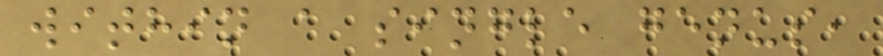within a single genus,
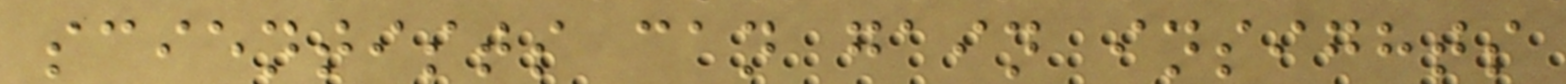scientists can gain insights
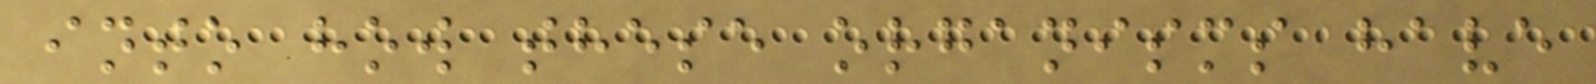into how these organisms have
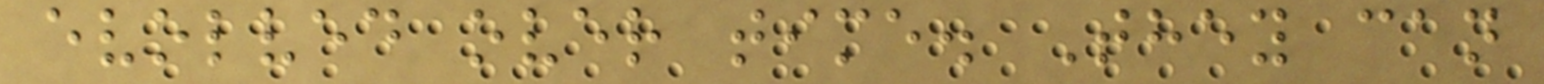evolved over time. They can
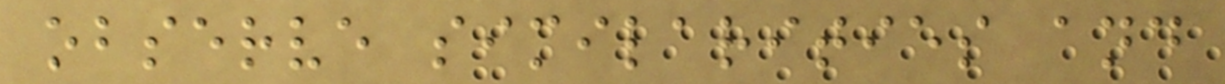observe similarities and
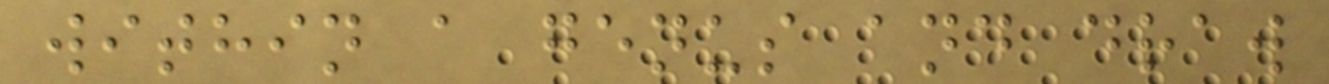within a genus and draw
